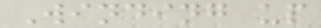Winding up
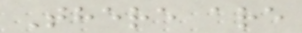There are
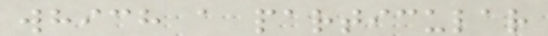which a particular
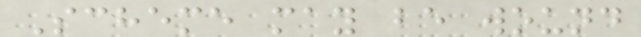Scheme may be wound
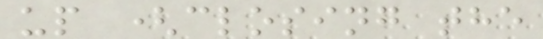up (closing the
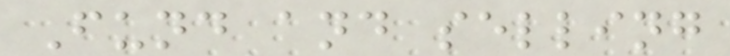Fund and selling
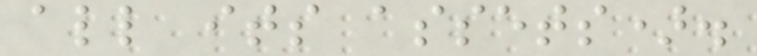all its assets).
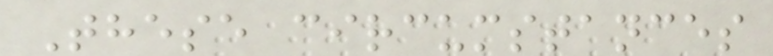These circumstances
